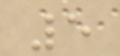5
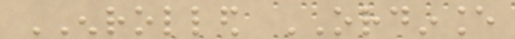ENROLLED ORDINANCE
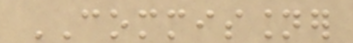COMMISSIONER
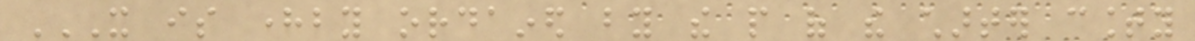IT IS HEREBY ORDAINED BY THE PEOPLE OF THE CHARTER COUNTY
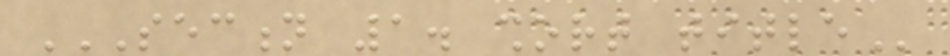SECTION 1. SHORT TITLE
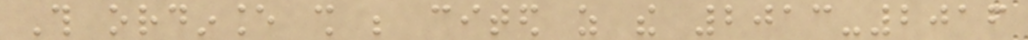This ordinance shall be cited as the 2013-2016
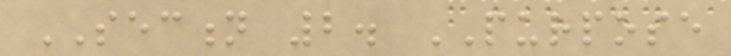SECTION 2. PURPOSE
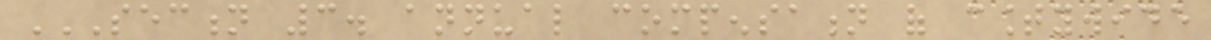SECTION 3. ANNUAL COMPENSATION OF COUNTYWIDE
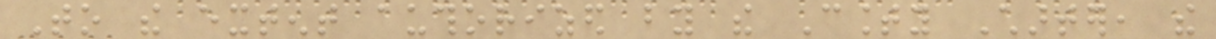To the extent authorized by the County Charter, the
